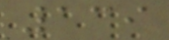139
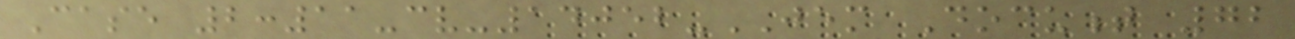Case 2:11-cv-14052-JEM Document 72
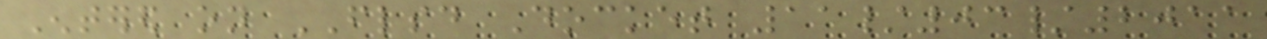Entered on FLSD Docket 11/03/2011
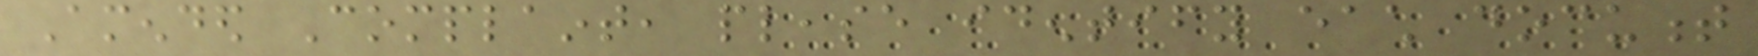Amended Complaint, please identify each document
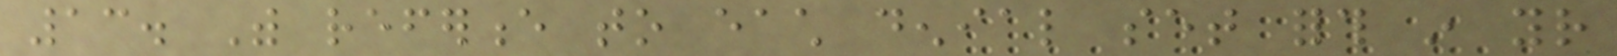13. With reference to each denial set forth in your
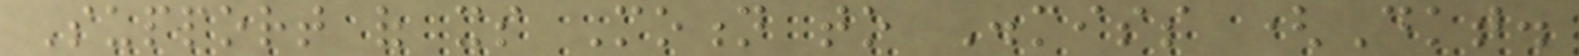Support of its Motion to Dismiss (Dkt.
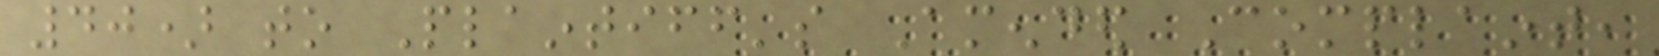40) to Plaintiff's Amended Complaint,
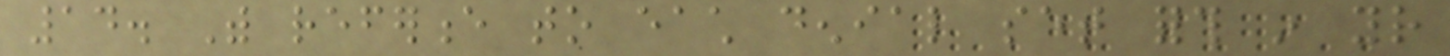14. With reference to each denial set forth in your
